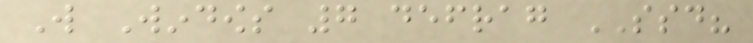Will Windows 7 defrag SSD?
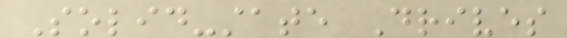Solid-state Drives
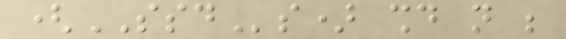(SSDs) should not be
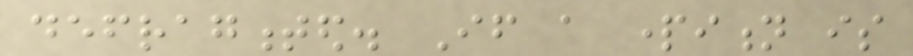defragmented. If a partition is
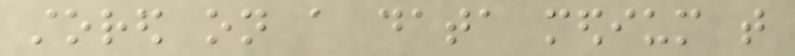stored on a data medium that
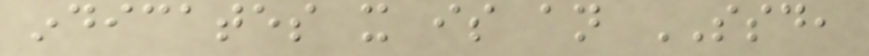indicates it is an SSD,
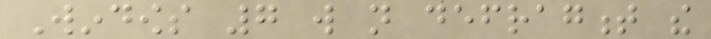Windows 7 will not defragment the
